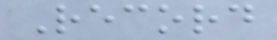Record
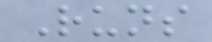Runs
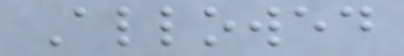Allowed
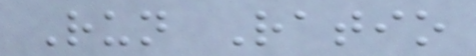Run Ratio
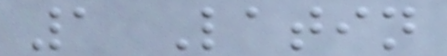1 Latin
